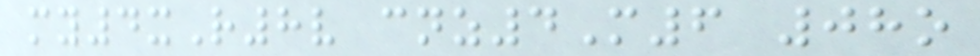my4xR8v cnz4M6 08o
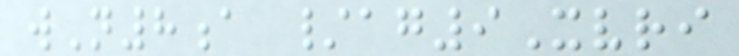wN8a /ag9Xvri
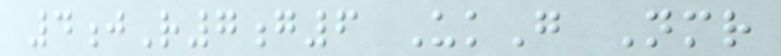4jR7g6 UkG Nmr
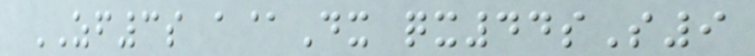ZF3s a@Dx qx44sS9
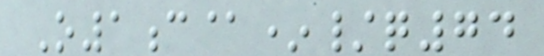O1c@*/q74
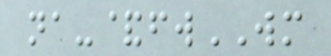na-&fwWM
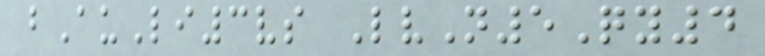bAuLi3vs LvN5Qy4
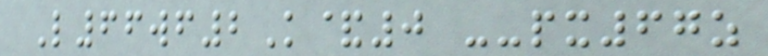L66wf2K&0 --px67z
